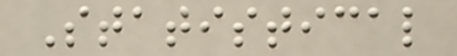Statistical
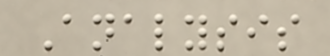Analysis
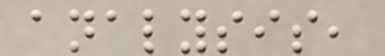analysis,
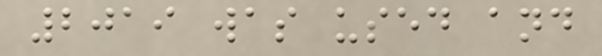2019 was used and
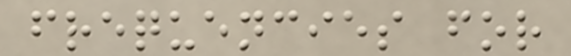frequencies for
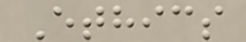Ethics
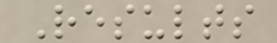Results
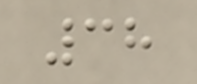38
